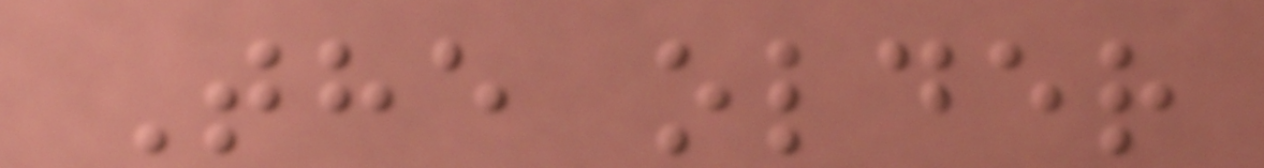The older
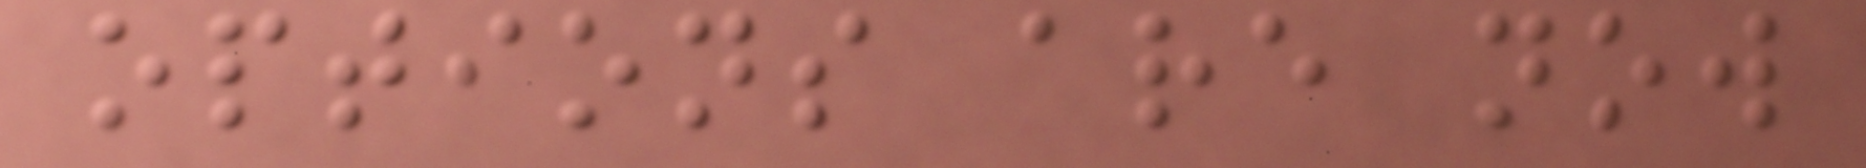options are now
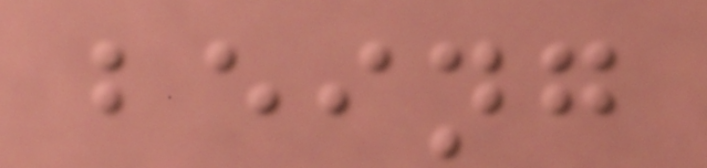being
